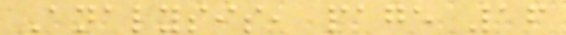Analysis, page 16
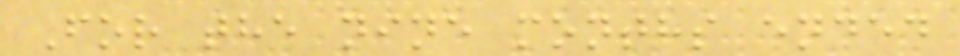For the nine months ended
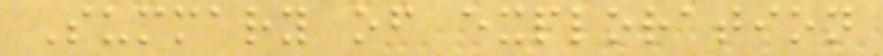Summary of exploration
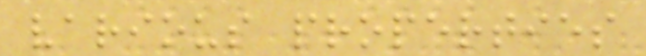various properties
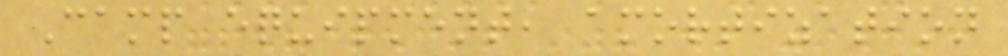Camp equipment, amortization
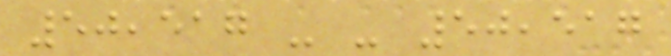50,517 - - 50,517
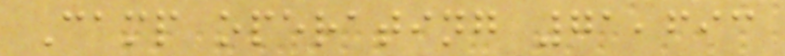Camp operating 71,693
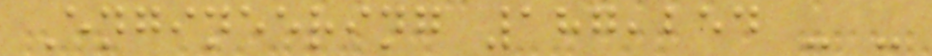Engineering 187,254 - -
